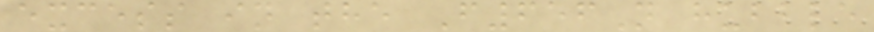excess in the F656N hubble
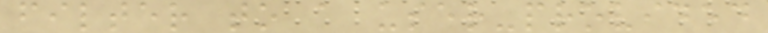filter to a user-provided
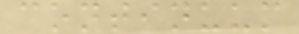continuum
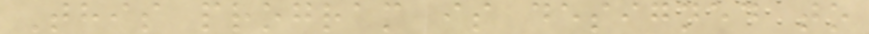This program is designed to
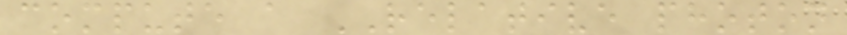compute a RELATIVE photon
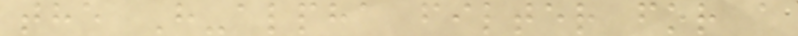the H-alpha filter for a
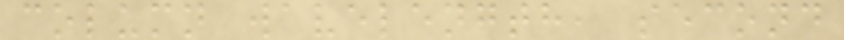column wavelength, second
